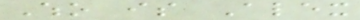Who is Alex
